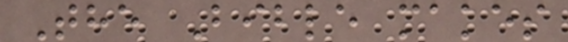The Bible makes
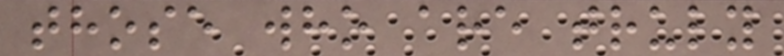those who are truly
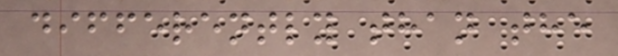differently than the
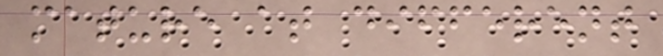mature at different
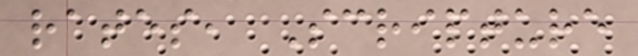rates, Scripture
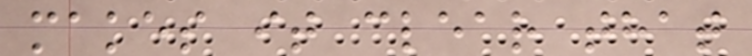makes it clear that
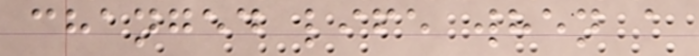changed life when a
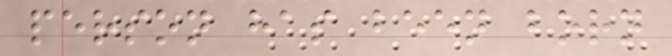person has been born
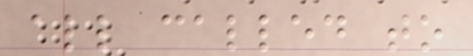all called to
